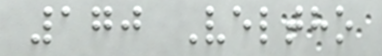170 Veltho
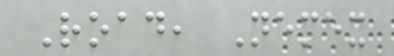Road, Nemex
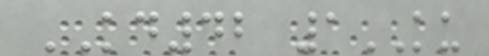KD42 1KU
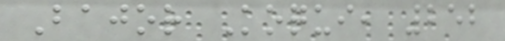Bajor Koqui, 252
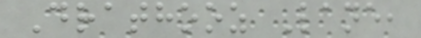Drathooz Lane,
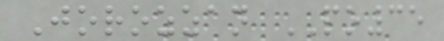Jorozzan PO35
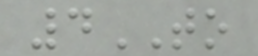4TO
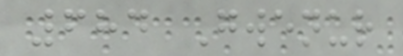684 Gwenur
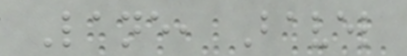Lane, Bavel
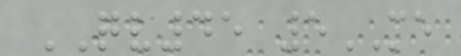QV45 5ME
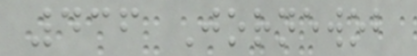436 Jornewob
